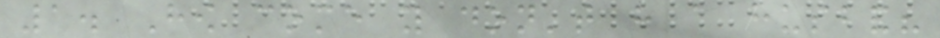1. How come you don't have a husband?
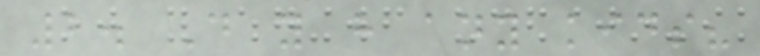2. Do you have any kids?
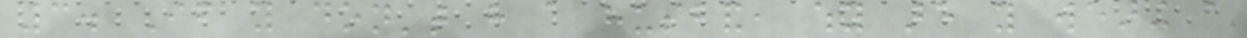3. If you don't have a husband, why are you wearing a
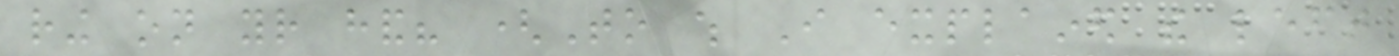ring on your hand? (To which I explained the left
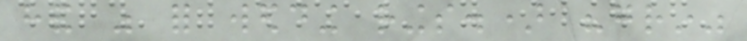hand was for wedding rings.) "grin"
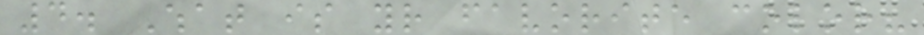4. What is your favorite color?
